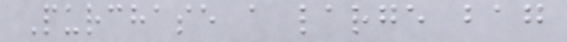Purchase a large bag
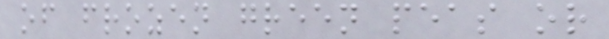of frozen green peas or
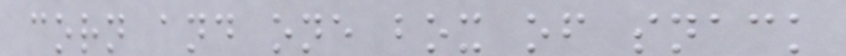corn and one box of snack
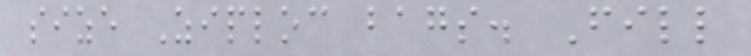size Ziploc bags. Fill
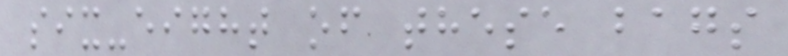six-eight of these bags
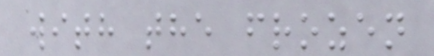with the frozen
